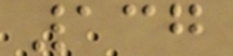137
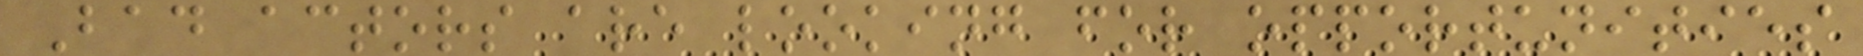Bad actors are looking for opportunities
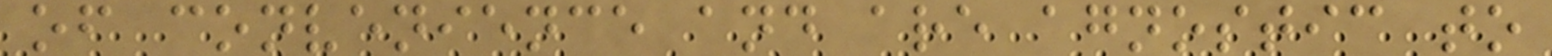of convenience and are agnostic to
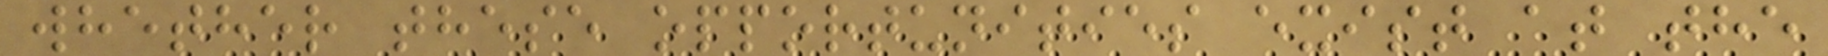whether these opportunities exist at the
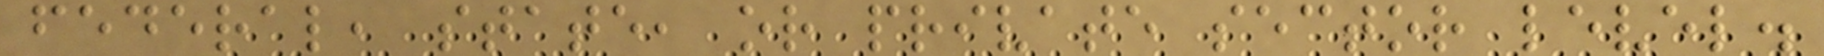federal, state, or private sector level.
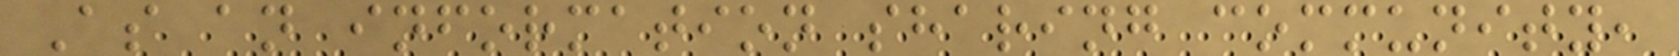As an information sharing community,
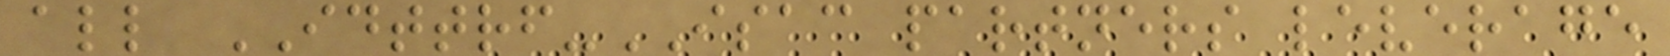all IDTTRF-ISAC partners leverage
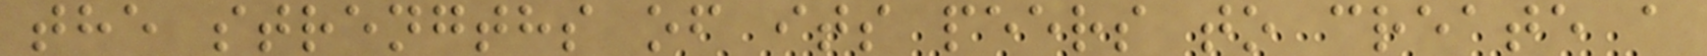the strengths of its peers to create a
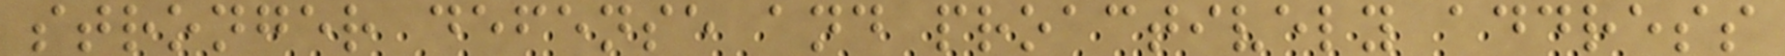stronger defense and proactively address
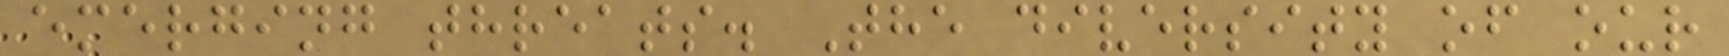emerging threats. The diversity of our
